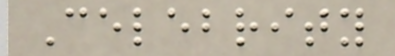Celebrity
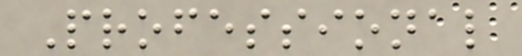Professional
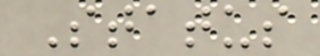Status
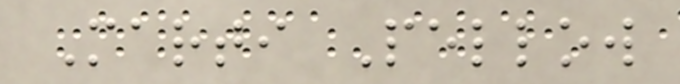Marti Pellow
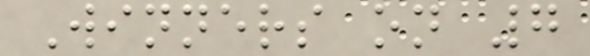Winners on 7
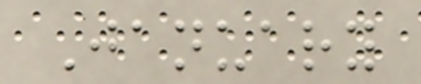January
